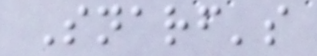Snarf's
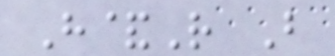H&R B
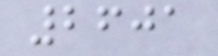2601
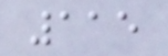115
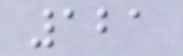121
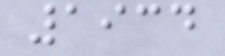1934
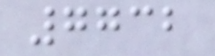7732
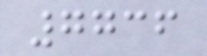7736
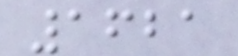1621
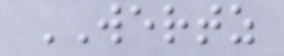WERTZ
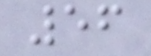56
